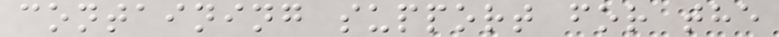containing support for the
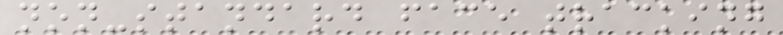non-standard face tracking
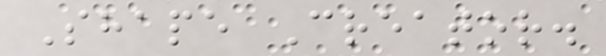Shape Creator.
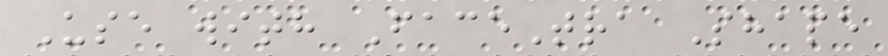Use with FaceTra Shape
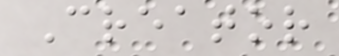Creator
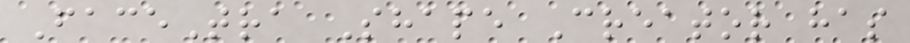FaceTra Shape Creator has
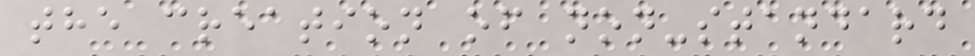the creation of non-standard
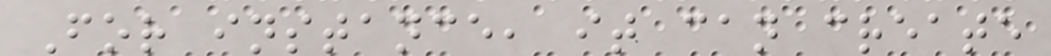For instance, it can create
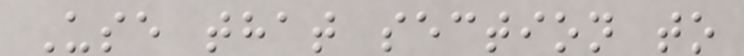Use that section to
